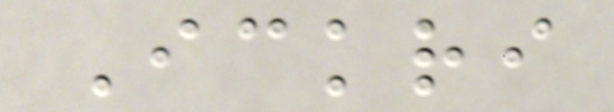Ickri
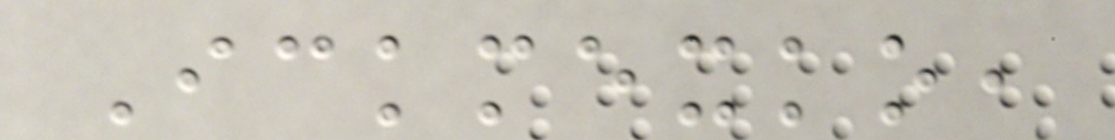Ickmexko,
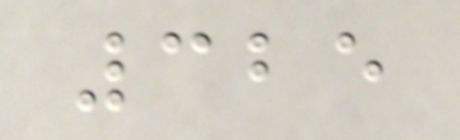325
